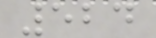524
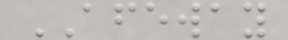AFEWAY
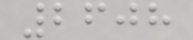2608
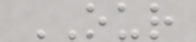OUR
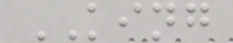KING
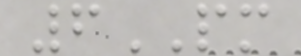6PM
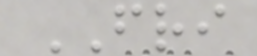FRI
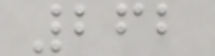262
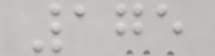175
